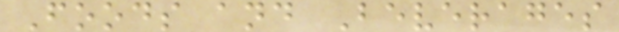Foods and Beverages
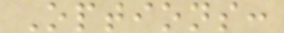Options:
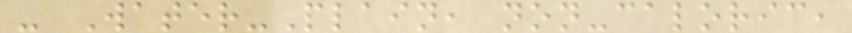- Water-Plain, non-caloric,
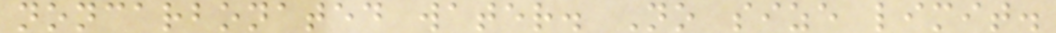noncarbonated water. No size limit.
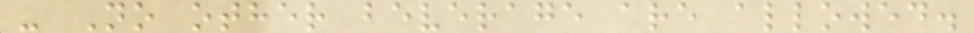- No other beverage are allowed.
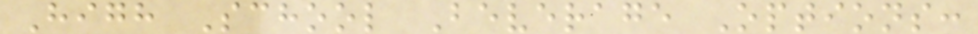High School Beverage Options:
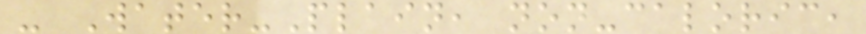- Water-Plain, non-caloric,
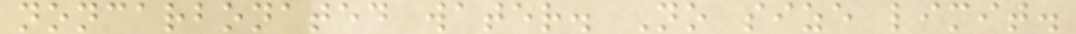noncarbonated water. No size limit.
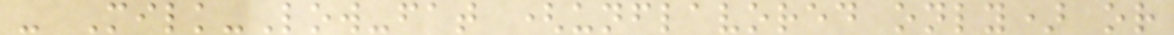- Milk-Low-fat (unflavored only) or
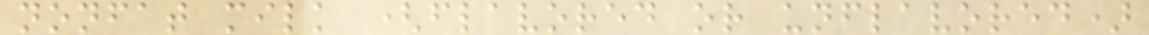nonfat milk (flavored or unflavored)
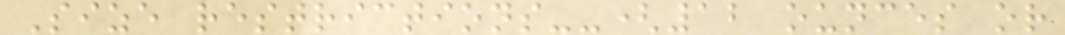Size restrictions--(12 ounces or
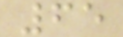65
